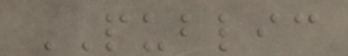PUBLIC
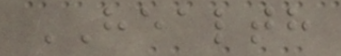HEALTH
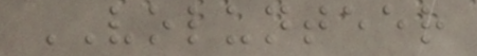VOLUNTEER
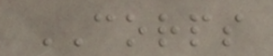CORPS
